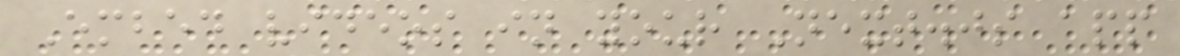Embed videos in your Next.js app
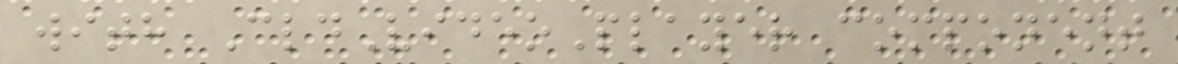with CldVideoPlayer component
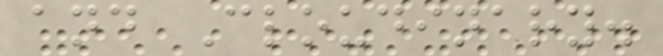and Cloudinary.
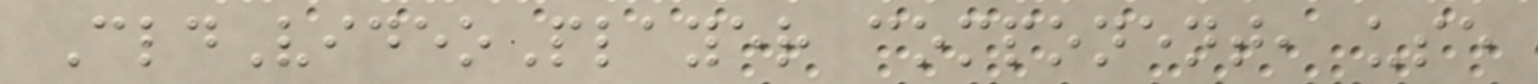CldVideoPlayer component, use
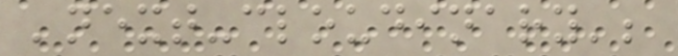'next-cloudinary';
